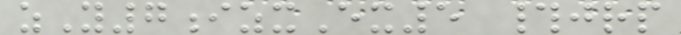zY7izxEx5 #jrp
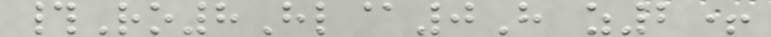#Ro8Hl@0H z2+
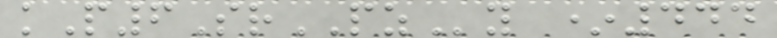kP6SrPZy *444
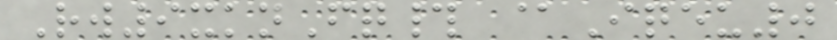Rw9xknFq# @Iqeu0
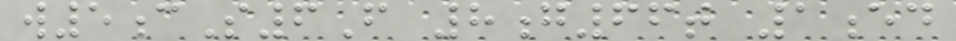w5cS6F 8g66t 1ed
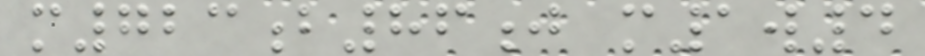m723b86j m1w4
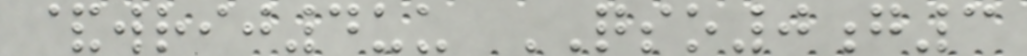&wrij4uu QSO0g3
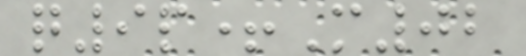q9p+M02
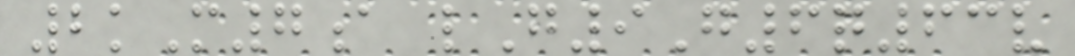2kM7a lG9G6q63v
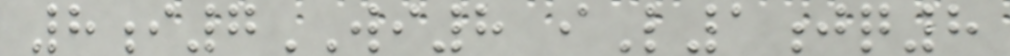8i7WI8 iL1jq8
